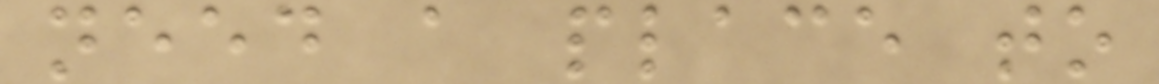need a place to
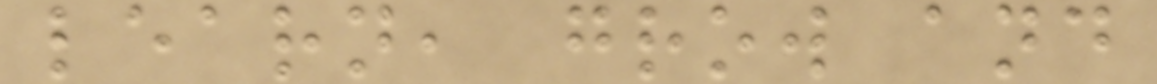learn, grow and
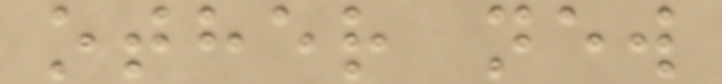other new
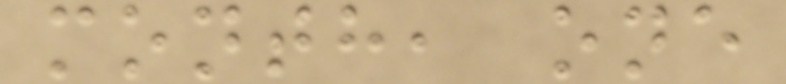month, one
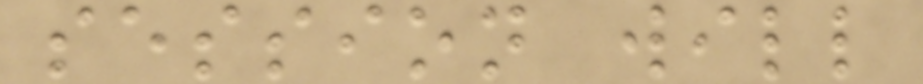session will
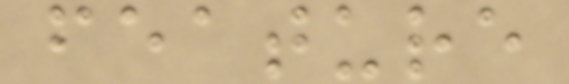feature
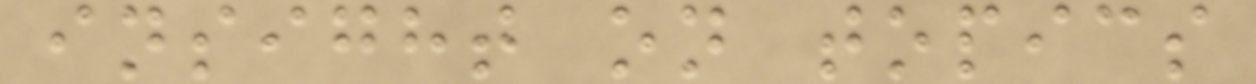insight on topics
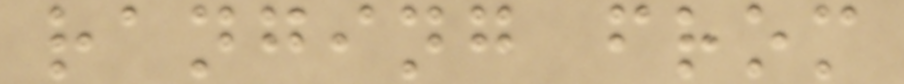ranging from
